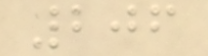206
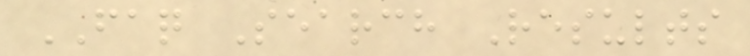FAQ Search Results
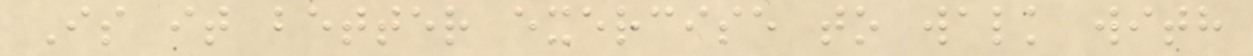Is it better exercise to walk with
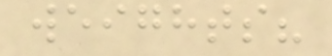weights?
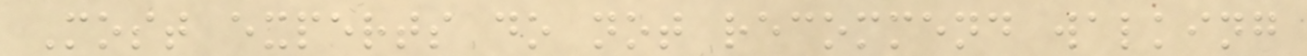Most experts do not recommend walking
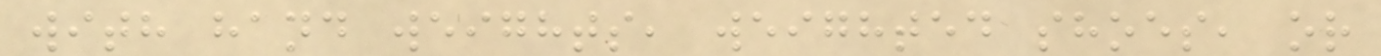with hand weights, weighted shoes, or
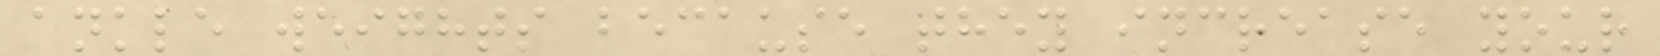ankle weights because they increase your
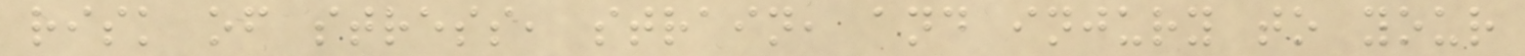risk of stress, strain, and injury to your
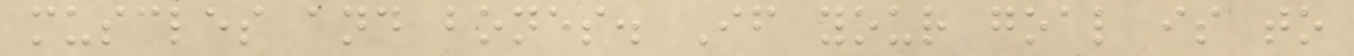muscles and bones. If your goal is to
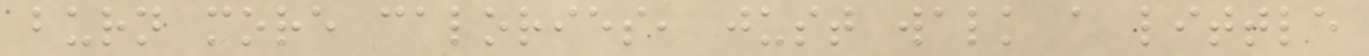burn more calories, just walk a little
